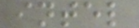intel
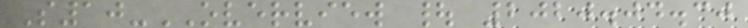S10-OVERVIEW | 2020.04.30
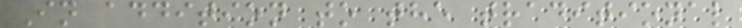In addition to the traditional
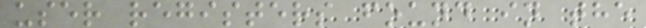user registers found in the
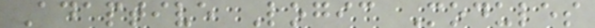Adaptive Logic Modules
